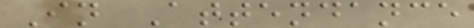In Attendance
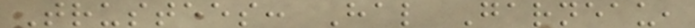Trustees: Hal Garneau,
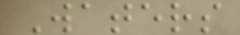Waters
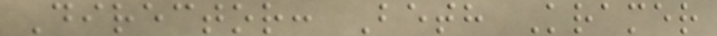Director: Beth Kramer
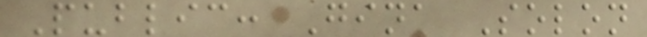Public: Gina Solon
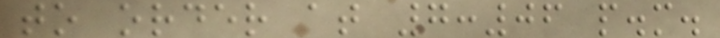to order at 7:06 p.m.
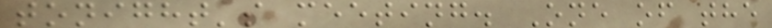tonight's meeting. One of the
